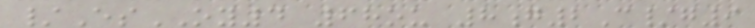/EsOY4 68ou 8g2C/g9
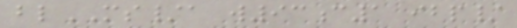blMS/a w93c1 ibp/
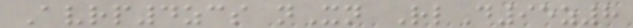Avrp4zcs nXn RlD95z8
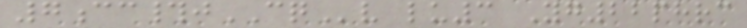7cc#jCQv lu3 Yg22phrc
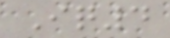Iq4
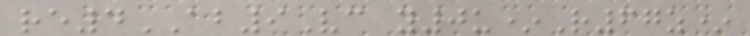re4AB9Vc y0u*R67z*
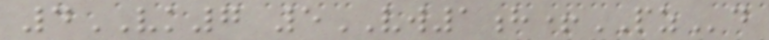4VK7 5VW1h+PZd
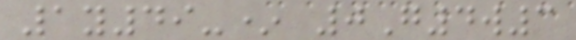1y49-* 0G4w3
